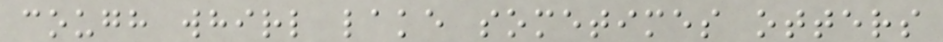cough whirl lake sometimes otters
